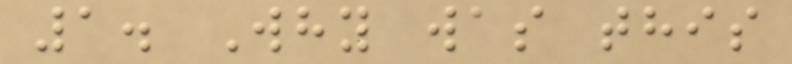1. Why was this
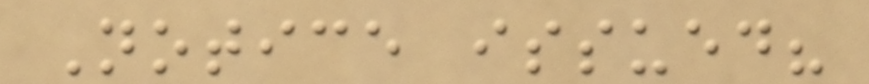Notice issued?
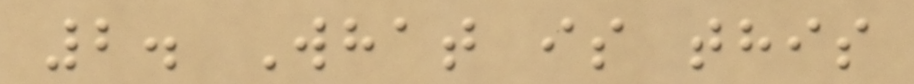2. What is this
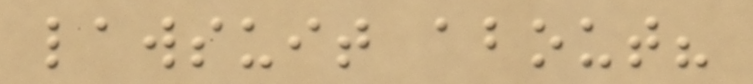lawsuit about?
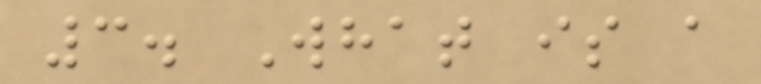3. What is a
